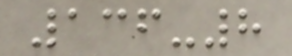136-8
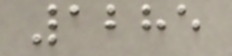1285
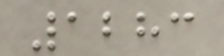1283
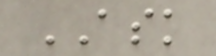ASK
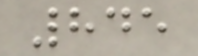845
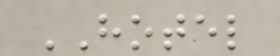HOTEL
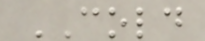COLD
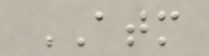ATM
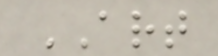ART
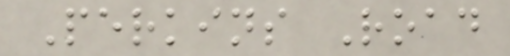Perkins Road
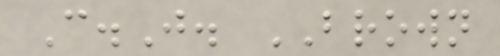C.J. BROWN
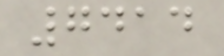7414
